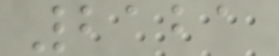2121
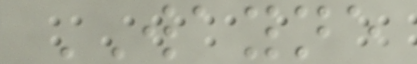WAYNE
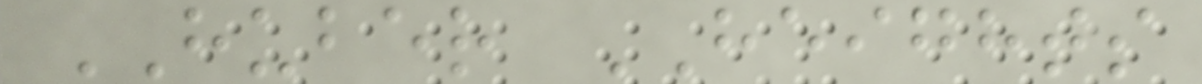HUBER HEIGHTS
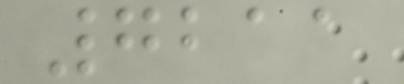7211
